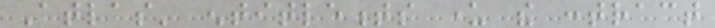Atlas' entitlements under the contract
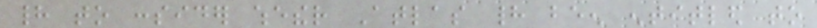had to consider whether Atlas had been entitled to
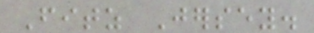Fitz Jersey.
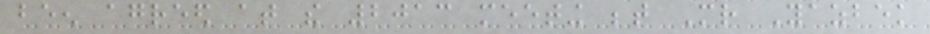been agreed at the 2013 meeting between Mr Yazbek
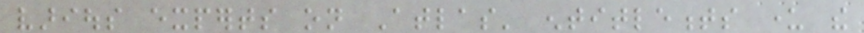various experts on Atlas' entitlements under the
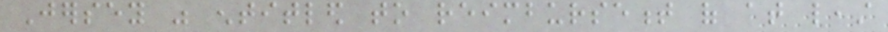Jersey was entitled to reimbursement of at least
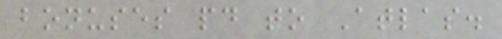bonuses paid to Atlas.
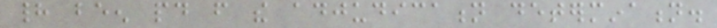had been paid from the adjudication determination.
